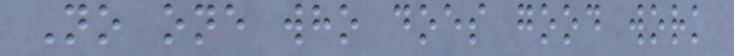No one who does good work
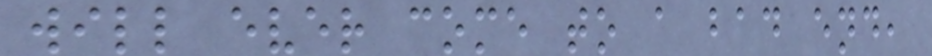will ever come to a bad end,
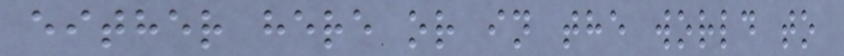either here or in the world to
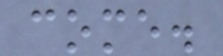come.
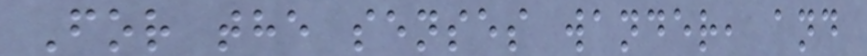For the senses wander, and
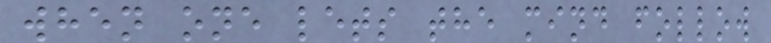when one lets the mind follow
